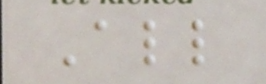All
